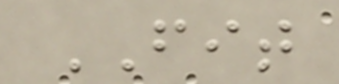FIT
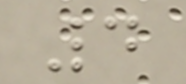4
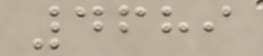4689
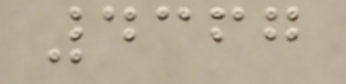4367
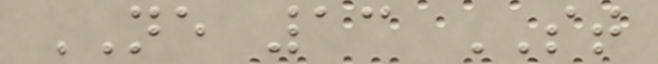NE 13 ST
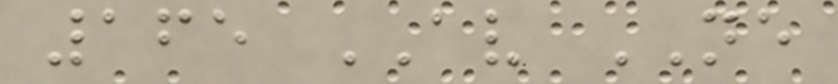165 AV NE
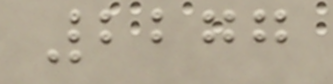2277
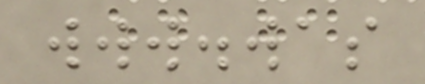www.was
